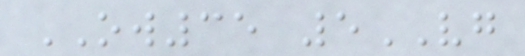OW35 5VG
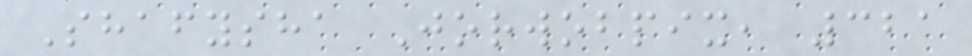Shafysha Jorwobpix, 321
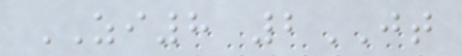ZI8 2JT
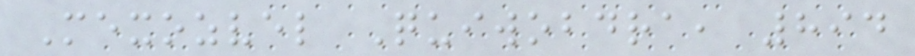Mexozvel Quiwobdra, 894
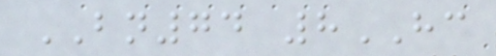BN74 8HC
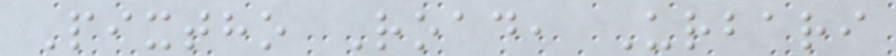Pixtho Road, Urbari
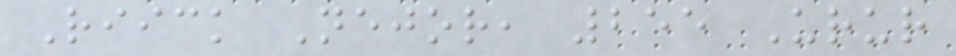Riick Nejor, 255 Urur
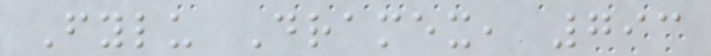Fylu Dramex, 793
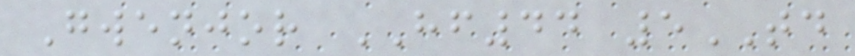Gwenjor HF44 5TD
